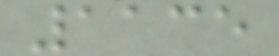1135
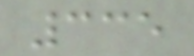335
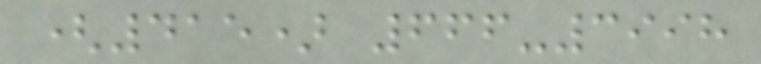(415) 666-3998
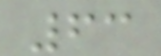63
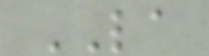LA
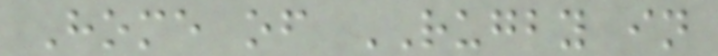Home of RUGBY in
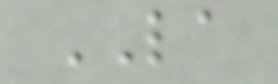LA
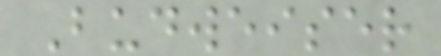Budweiser
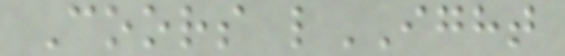Coors lIGHT
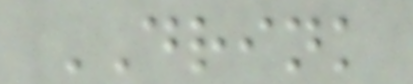DRINK
